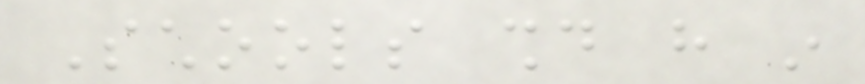Schools should have in
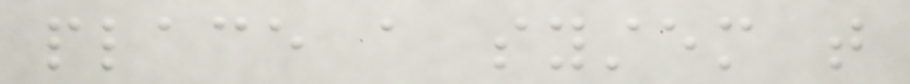place a system that
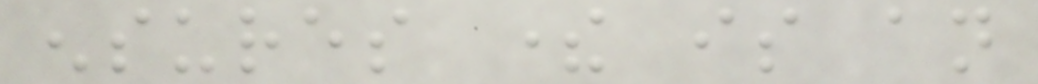ensures there is an
